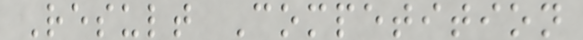Result Competition
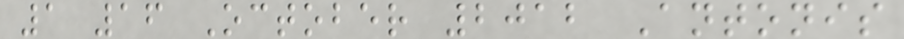1 16 October 2012 Antonis
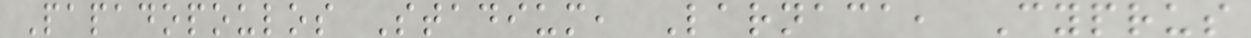Papadopoulos Stadium, Larnaca, Cyprus
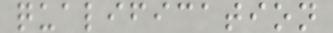qualification
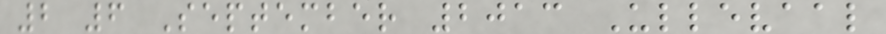2 6 September 2013 Ullevaal
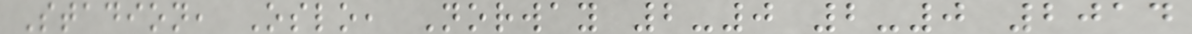Stadion, Oslo, Norway 2-0 2-0 2014
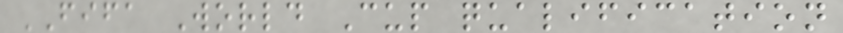FIFA World Cup qualification
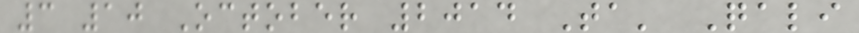3 10 October 2014 Ta' Qali
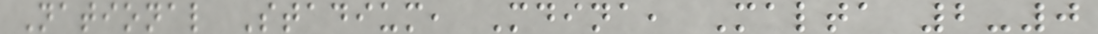National Stadium, Mdina, Malta 2-0
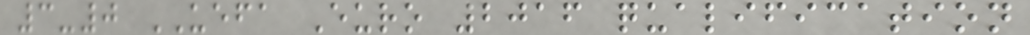3-0 UEFA Euro 2016 qualification
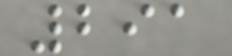291
